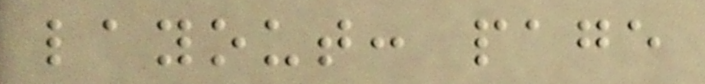layout: page
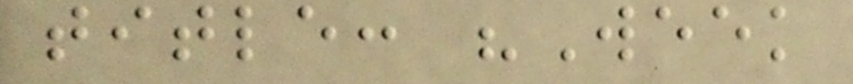title: "Week
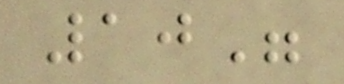10"
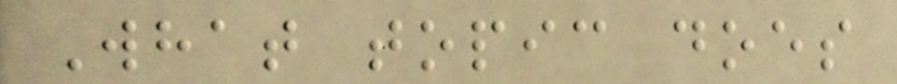What topic does
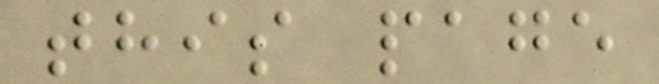this page
